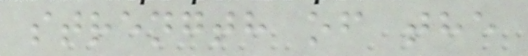strength of the
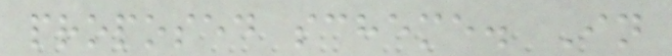proposed scheme. In
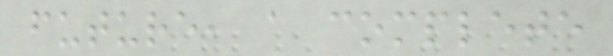future, a complete
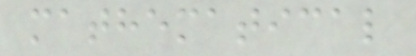mathematical
